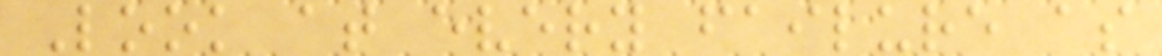Look at every failure as
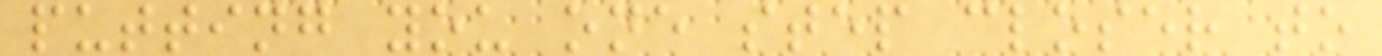putting you one step closer to
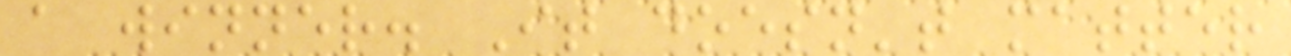a winner. It doesn't matter
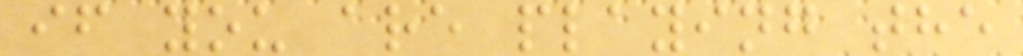if you are playing the
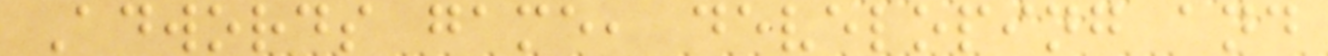Adwords game, developing and
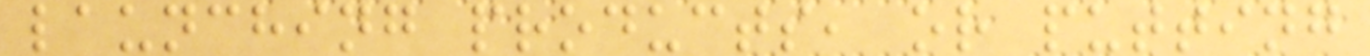launching products, or putting
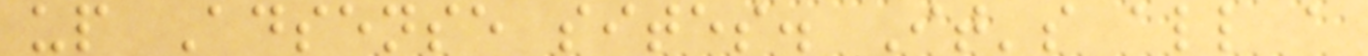up Adsense sites. It's all a
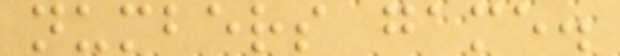numbers game.
